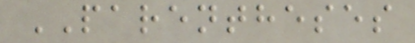PARENTHESES
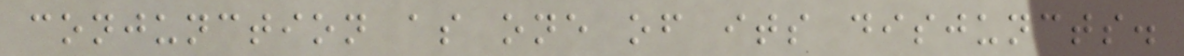conjunction as one of its disjuncts.
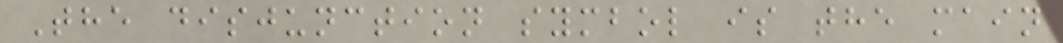The disjunction symbol is the main
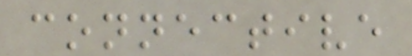connective
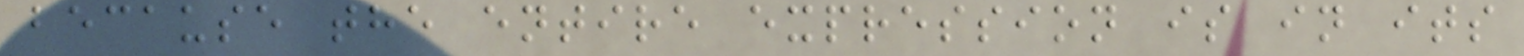because the entire expression is in its
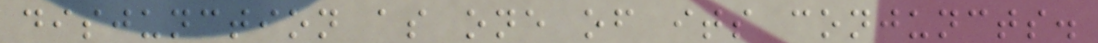disjunction as one of its conjuncts.
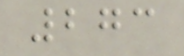273
